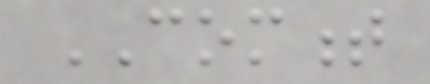COMMENT
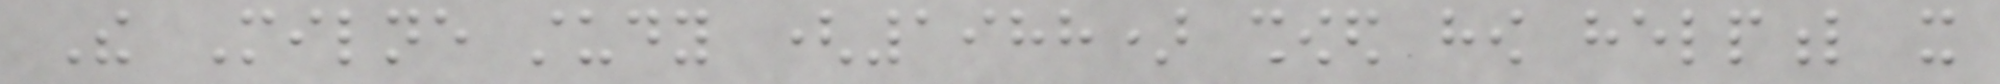The Milne study (1988) showed how helpful it
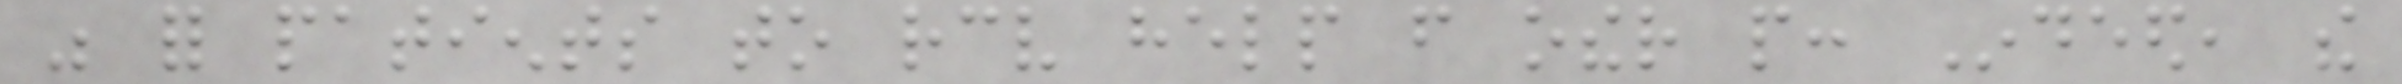was for patients to receive help from other people: Indeed, the
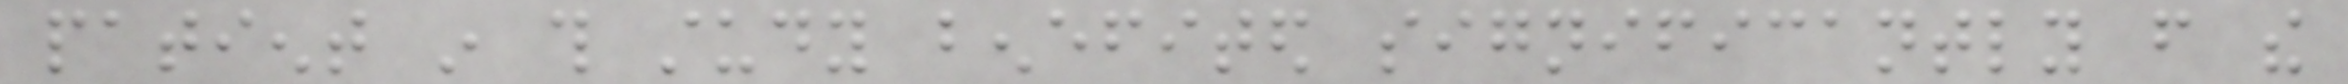patient in this study benefited significantly from the
